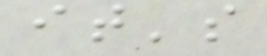it's
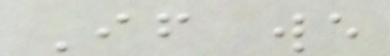If we
